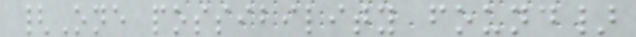{One possibility found}
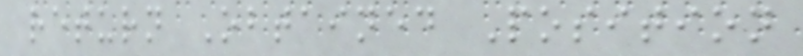return Obtained Position
